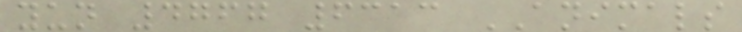yun 4767 6313 ANIMALS
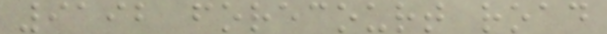9192 forecourt road
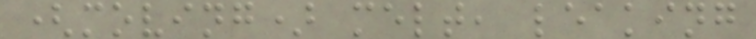(moving) melt, leaking
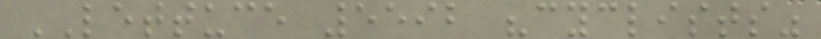LETTUCE 5592 "cyclists"
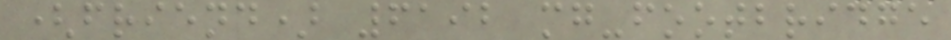(friend) 6192 mg-footbridge
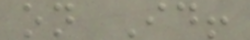on Id!
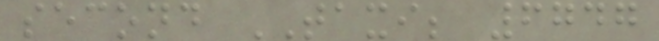second TAXI; 6747
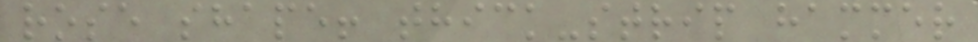rose shape! thick-strip hammer
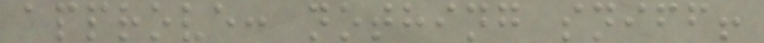approve: nothing sniff!
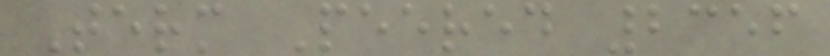Term Peered 2356
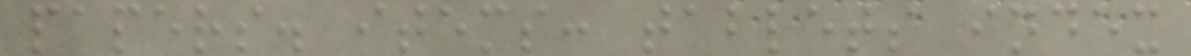papers. items: tablets index
